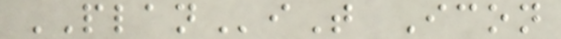PLANiT Icon
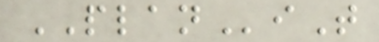PLANiT
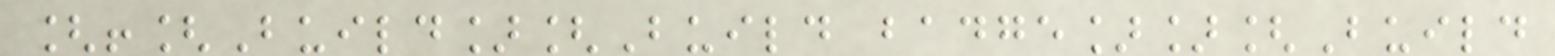[![Build][Build badge]][Build
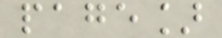page]
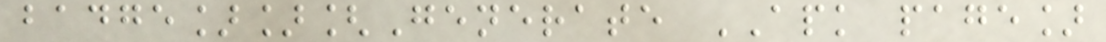badge]][Generate APK page]
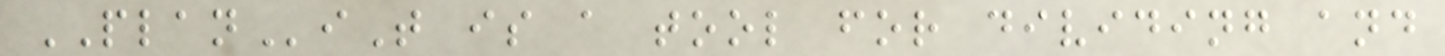PLANiT is a tool for dividing and
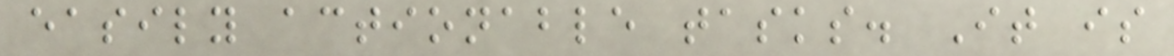easily actionable tasks. It is
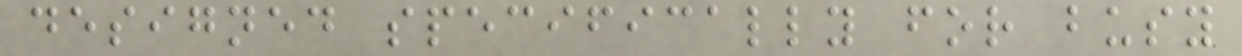designed specifically for busy
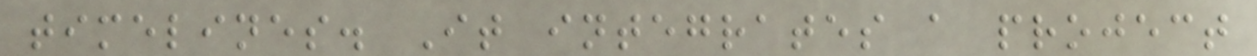timelines. It integrates a project
